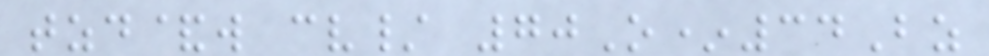tzd&w cv/ 70O*34Bz
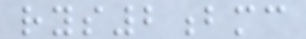rys2bmc
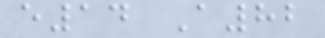e14 A82
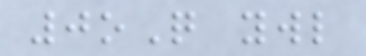0oQ ywl
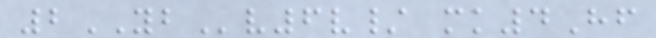2YBv6v/ mk4Hf
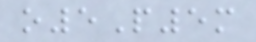o5P5m
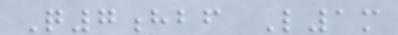Q7hbf L1m
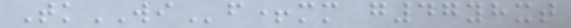TkWIf+mm g47yhxt
